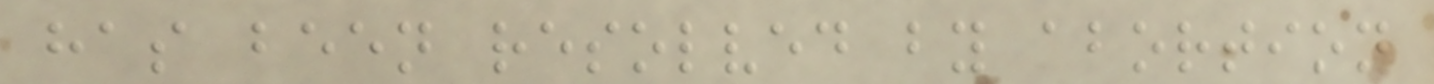has been resolved by abortion
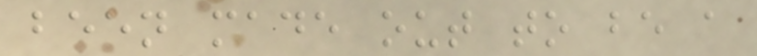been made out to be a
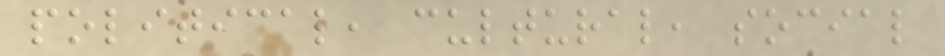political, cultural, social
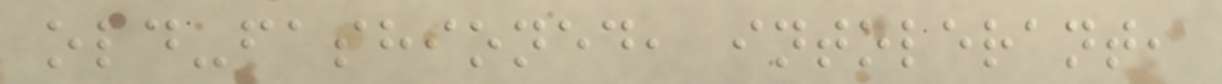old-fashioned, intolerant,
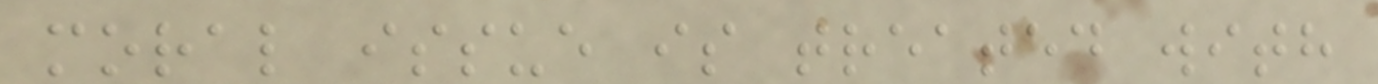moral issue is treated with
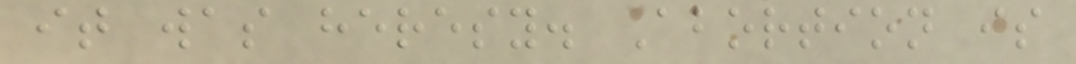it was heresy. Abortion is
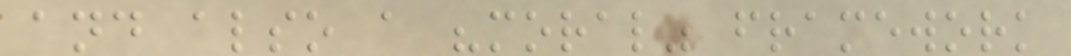and also a "moral" framework
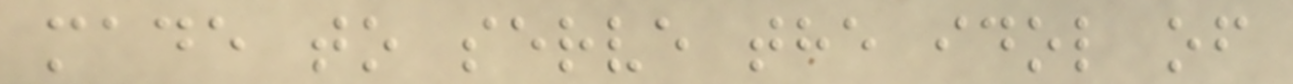made to serve the idol of
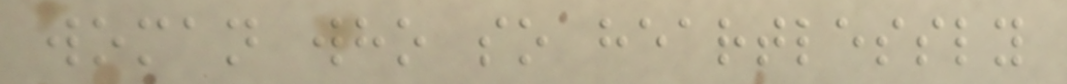woman who so heartlessly
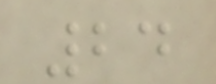24
